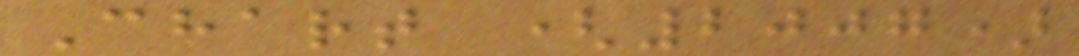Chart (2007)
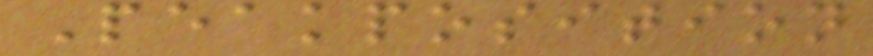Peakposition
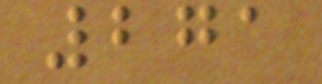271
